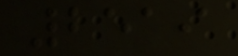2519
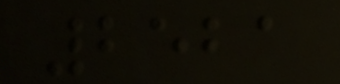2521
